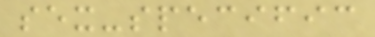sex-specific
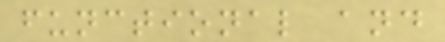functional and
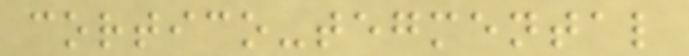cortico-tegmental
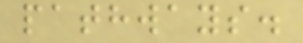pathways.
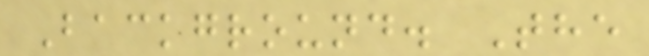Background. The
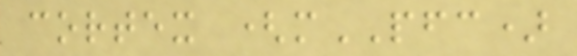cortex (mPFC)
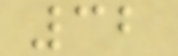32
